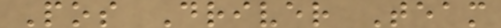Pos Driver Team
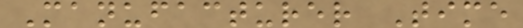Manufacturer Time
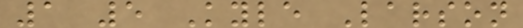1 5 Kyle Larson
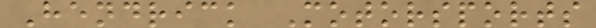Hendrick Motorsports
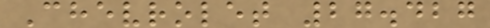Chevrolet 27.427
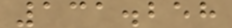131.258
